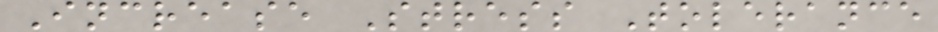Increase Stress Tolerance
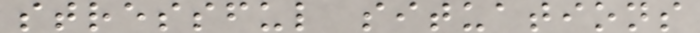stressful situations
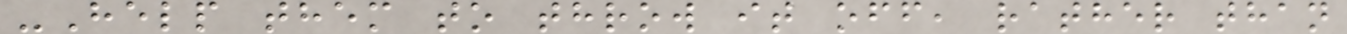-Help them to throw it off, rather than
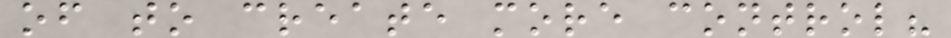of to create more control?
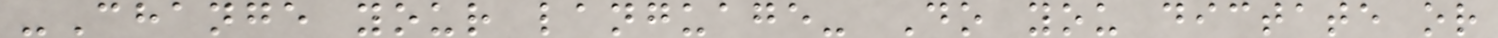-Change your language- Do you dictate or
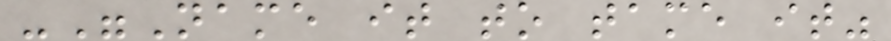-"Name it to tame it"
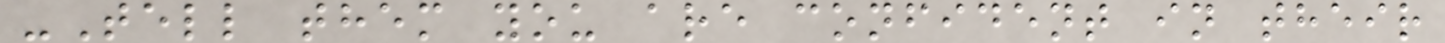-Tell them you are confident in their
